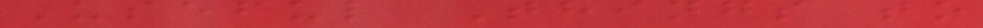Useful Things to
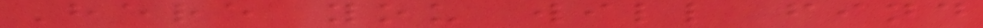Here you will find
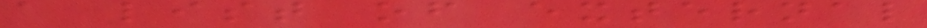a list of external
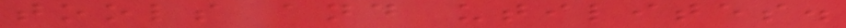tools and utilites.
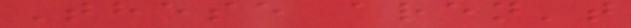These aren't
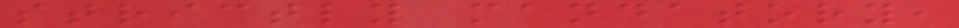strictly mandatory,
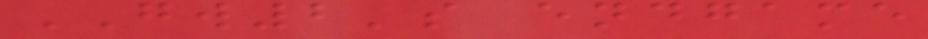GW2's endgame
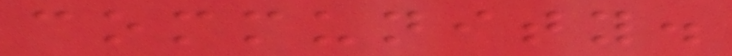community.
